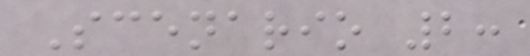Scenario 2:
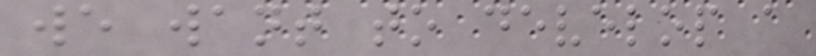we want to develop a
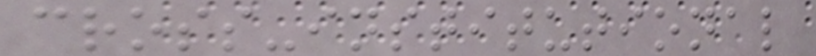cross-institutional
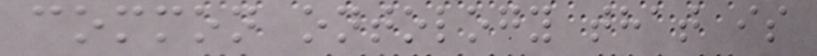common ontology that is
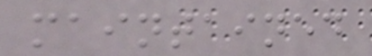maintained
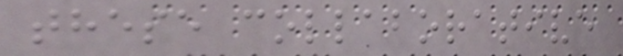these collaborative
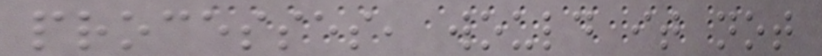processes, would it not
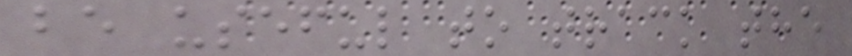be useful to track the
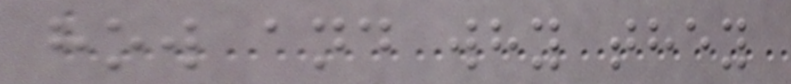how and why they
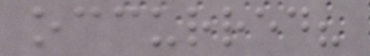occurred?
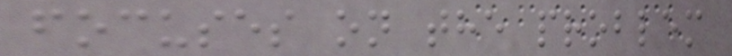focuses on the problem
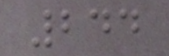244
